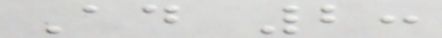Ad 2:
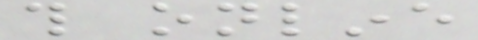this online
